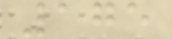175
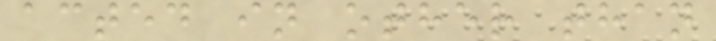acted in other than
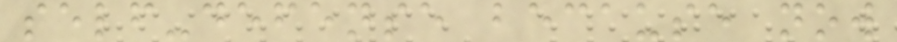self-defense because now
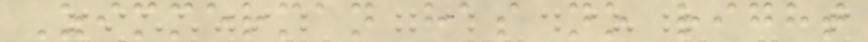Zimmerman has no right
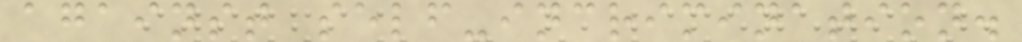against self-incrimination.
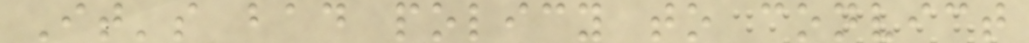It's bad policy to convict
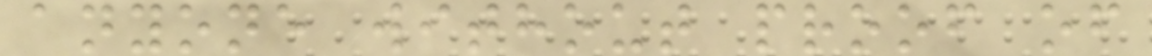anyone without proof of
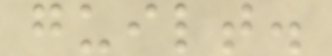guilt.
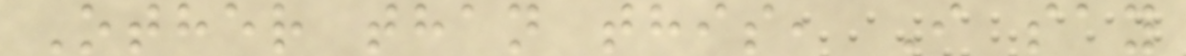Other than this, I say
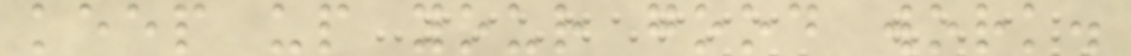keep up your good work.
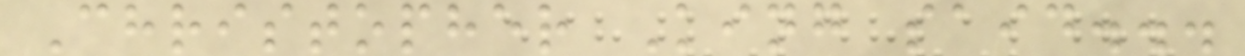Christopher King said...
